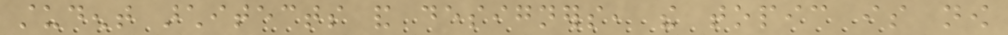student architects and designers, the topic is now
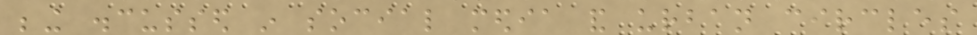being discussed in social media and urban circles
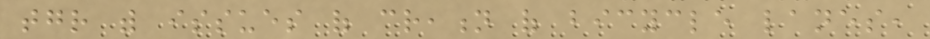together with issues of creation of bicycle lanes,
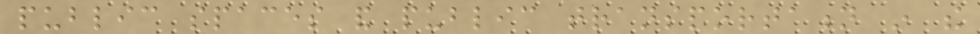public spaces and public transportation in the
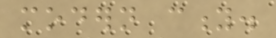modern city.
